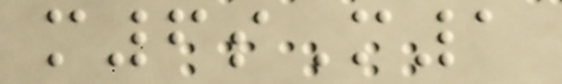m6sM1
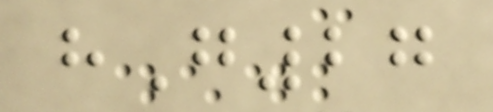hG27
